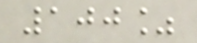100%
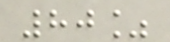80%
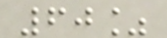60%
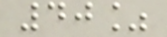40%
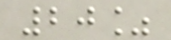20%
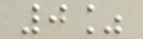0%
